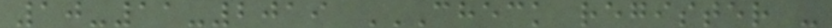10-11-2019 CHECK REGISTER -
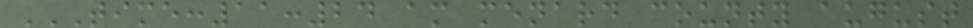TIME:11:24 AM MENARD COUNTY AUGUST
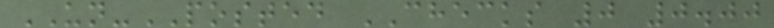UN-POSTED CHECKS 0 0.00
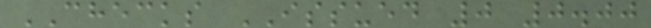CHECKS ISSUED 0 0.00
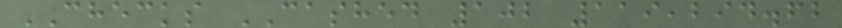CHECKS CASHED 102 119,294.62
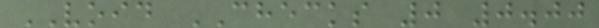VOID CHECKS 0 0.00
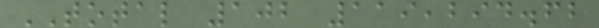TOTAL 102 119,294.62
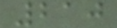210
